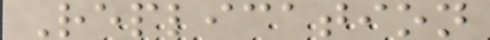Replication
